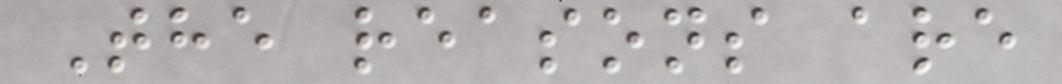The reasons are
